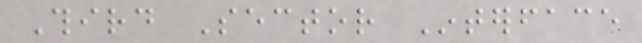Third Sector Interface
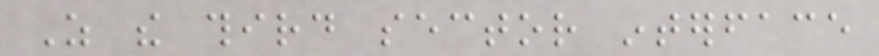As the third sector interface
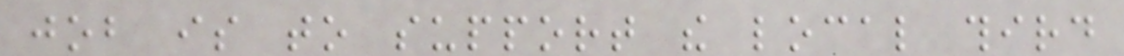job is to support the local third
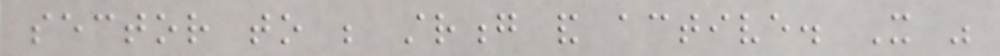sector to be strong and active. It was
